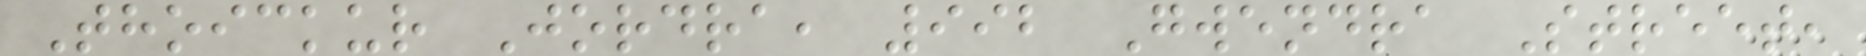Thoickur Jordra, 992 Gwendra Street,
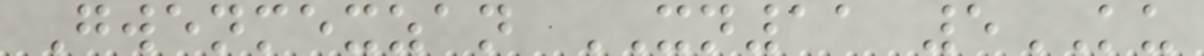Gwenmexzan XN11 5KU
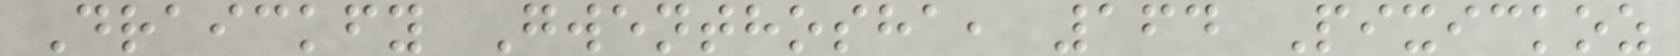Draickfy Gwenthosha, 164 Pixickoz
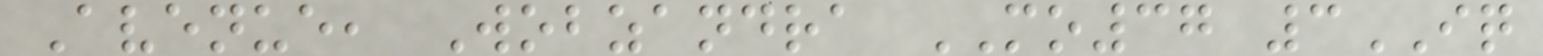Avenue, Wobzandra MO37 3IQ
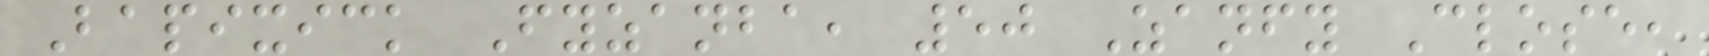Bapixick Fyzanba, 50 Zanfy Close,
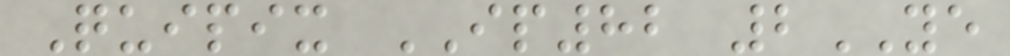Quipix IP82 2YE
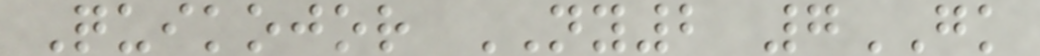Quikojor NY2 7GK
